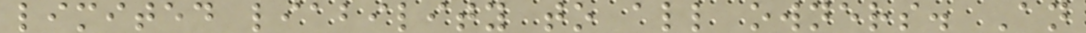limited liability to all owners. An
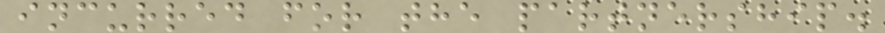incurred for the partnership.
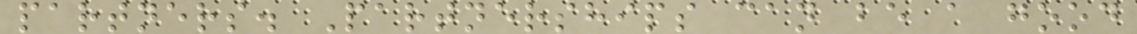partners. Partnerships can be a good
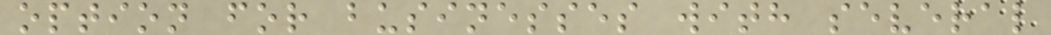option for businesses with several
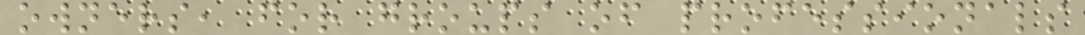owners, for groups of professionals
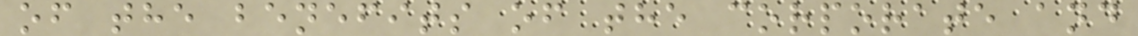of the benefits of the corporate and
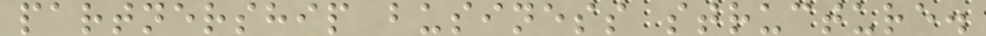partnership business structure.
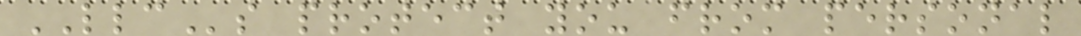LLCs protect you from personal
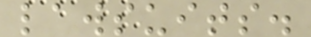lawsuits.
